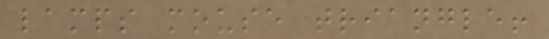lamps mouse triangle!
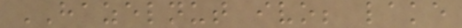HAZELNUT ivo; lake
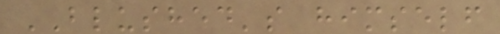BLUSHED's himself
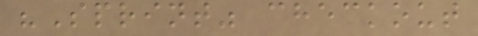"Sprint" checkout
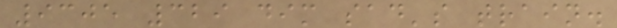9305 329 dim sad's train.
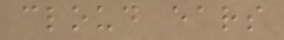cloud ears
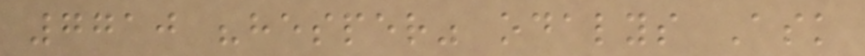7710 "hesper" odalys Ask
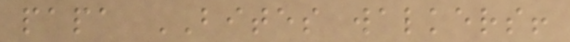papa BITES walkers!
